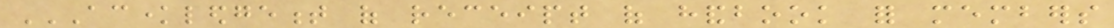ACKNOWLEDGEMENT OF RECEIPT OF HANDBOOK FOR MEMBERS
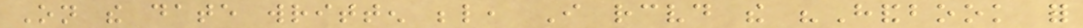On the date written below, I received the "Handbook for
